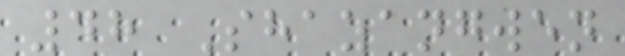48 Shazangwen
